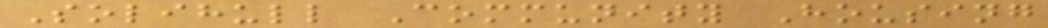Solihull Community Housing
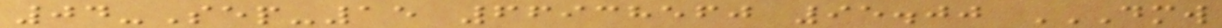04-Sep-15 66938560 95.00 DMW
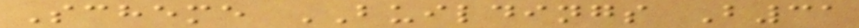Scheme BUILDINGS B31
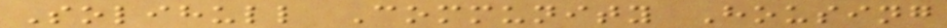Solihull Community Housing
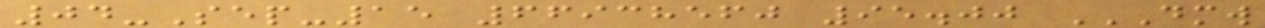04-Sep-15 66938560 95.00 DMW
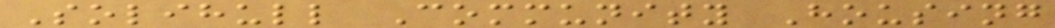Solihull Community Housing
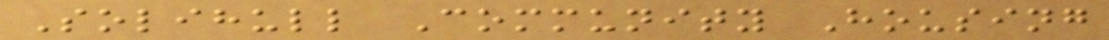Solihull Community Housing
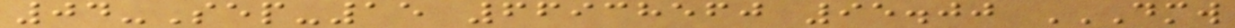04-Sep-15 66938560 95.00 DMW
